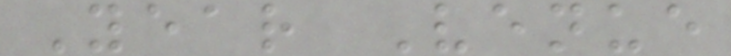Year Venue
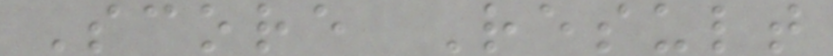Score Result
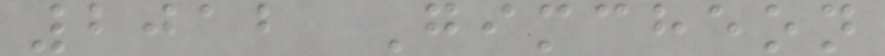2012 Gimcheon
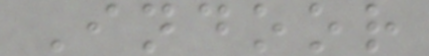Indoor
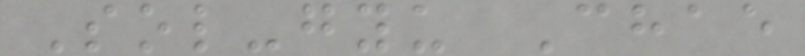Sol-gyu Chae
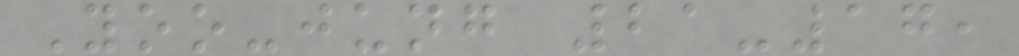Yoo-jung 21-17,
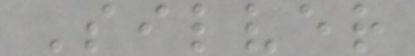Silver
